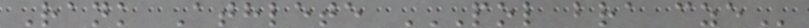Rank Athlete POL BRA CZE
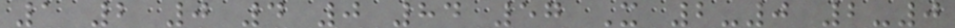1 2 0 4 0 84 57 X 2-0 2-0
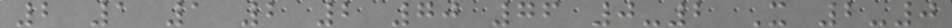2 1 1 2 2 70 76 0-2 X 2-0
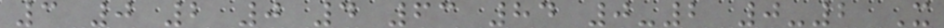3 0 2 0 4 63 84 0-2 0-2 X
